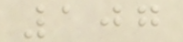107
